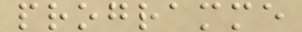programme
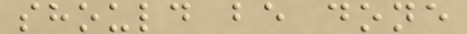should be done
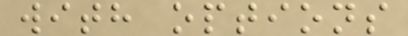with options
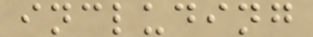including
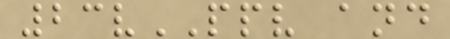23vPPV and
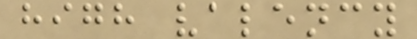high valency
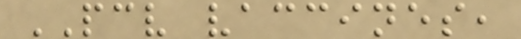PCV vaccines,
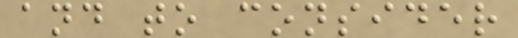and to consider
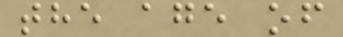the age of
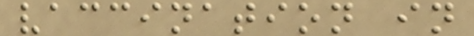vaccination in
